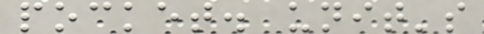pocket. unit's
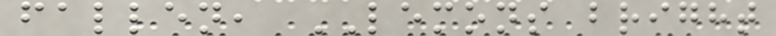fallen, LEMONS bright
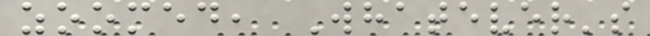zoomed, Whatever's
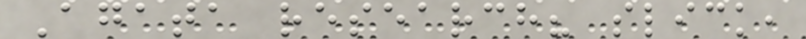Agata research? slick,
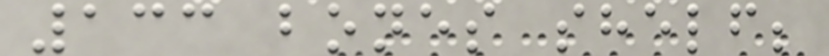133 bones shelf;
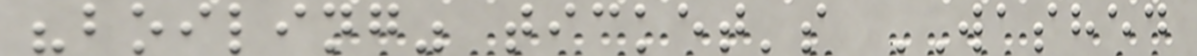"boiling" ticket's WASHED
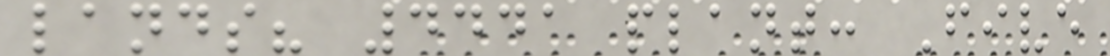lands? 4441 plant: Five
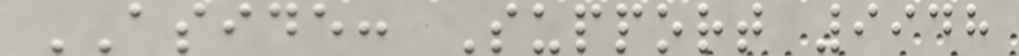ASIDE: Support 9948
